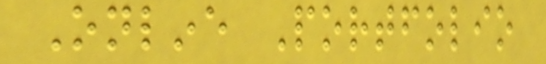Online Portfolio
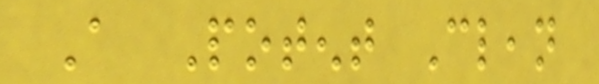A Potent Clean
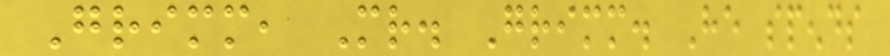Grimm, Mr. Grimm. He spends
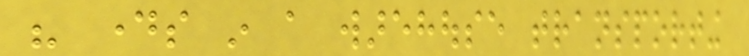his days in a warehouse transporting
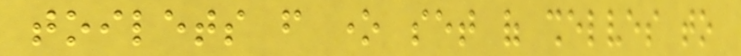toilets from one set of shelves to
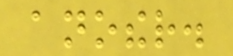another.
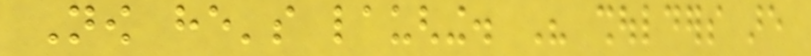Now he's laughing. His shoulders are
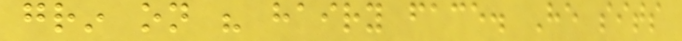grin on his hairy face. He sits
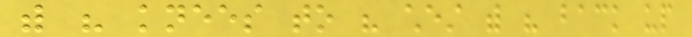with his knees to his chest with his back up
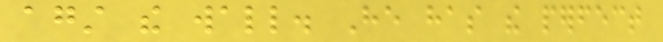against the wall. He has the perfect
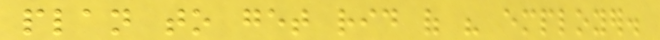plan to get rid of his employer.
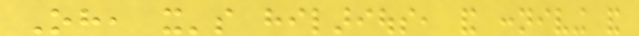Oh, it's hilarious, and conniving and
